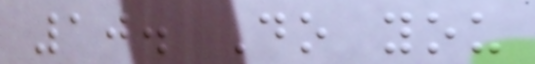10. Do you
